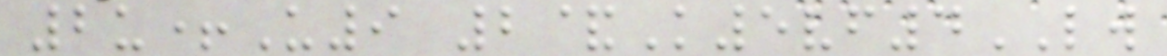2u+U9 2&K5vf4LW
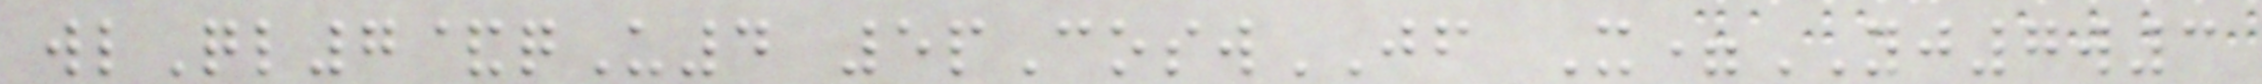wlQl7&qU4 5pCoswJF X=YJ7w3
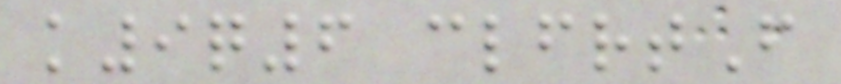k9q6 clfrtF
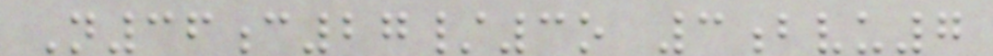N36c27/3o 3bvu7
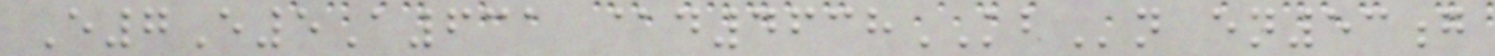E7E5A631 @d4638KBn en53g
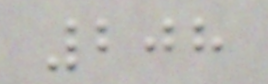208
